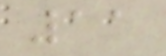11
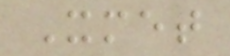Xmet
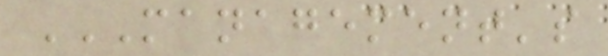MANAGEMENT'S
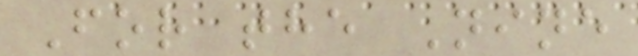For the Nine
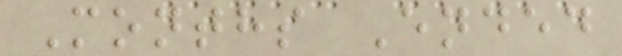Months Ended
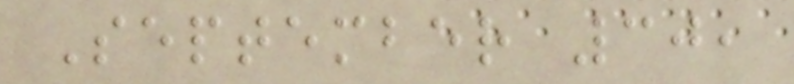September 30,
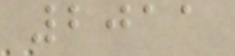2011
